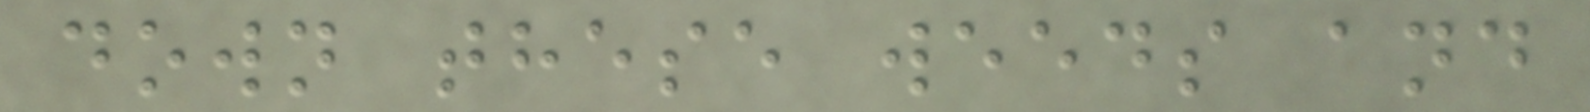down these weeds and
